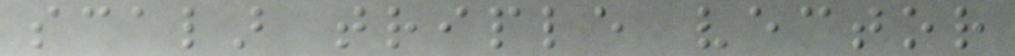scalar triple vector
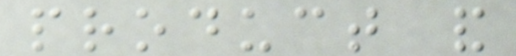product and
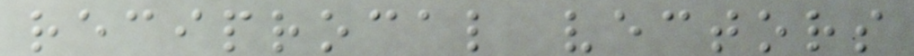reciprocal vectors
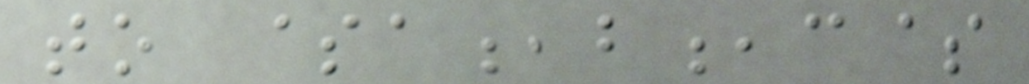to $a,b,c$
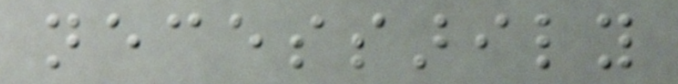necessarily
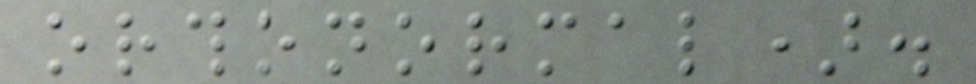orthonormal).
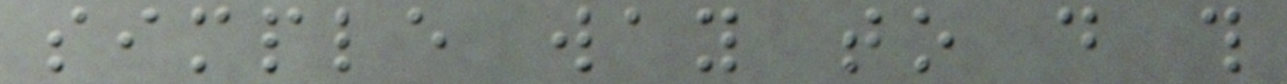simple way to do this
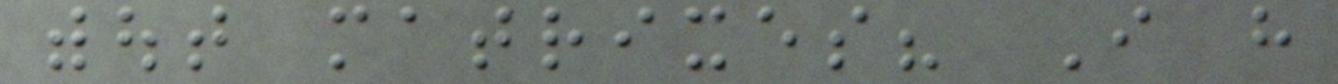without matrixes? I have
